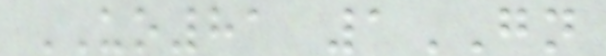UO81 1GN
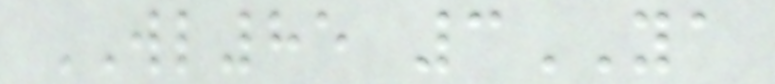WL85 3YA
